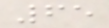65
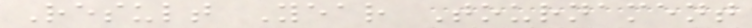Result Year Tournament
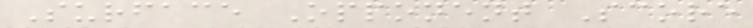Surface Opponent Score
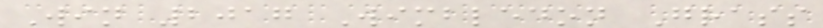Win 2017 Wimbledon Grass
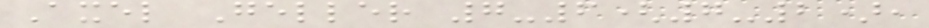Axel Geller 7-6(7-2),
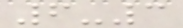6-3
